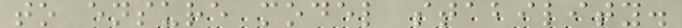to ensure model stability.
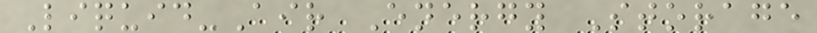Liquid-Air Energy Storage
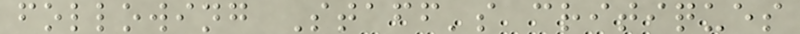following Staff's critiques
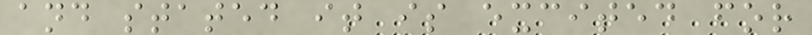and stated it is excited for
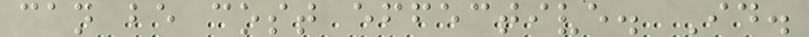can be cost effective. Id.
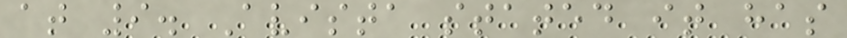at 9. Avista stated it has
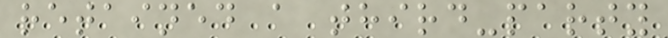retained a third-party
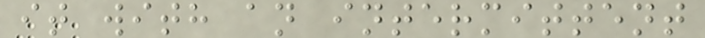it with an intermittent
